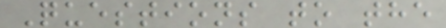Questions to the
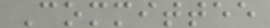Committee
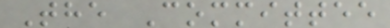The Committee
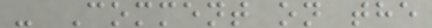- Comment on the
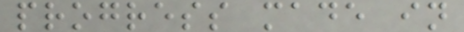progress made in
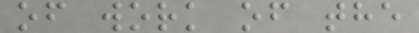of work of the
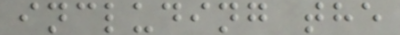including the
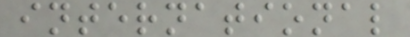international
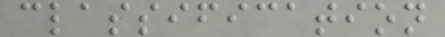classification
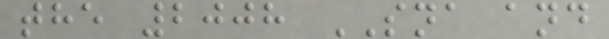the 2008 SNA and
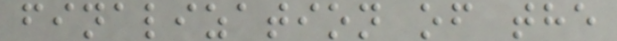finalization of the
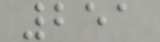251
